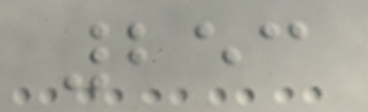253
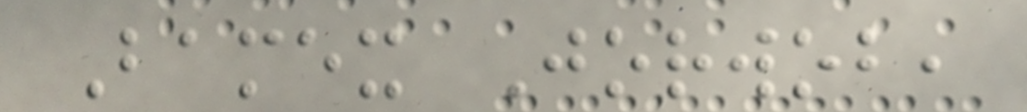Bamex Jorwob,
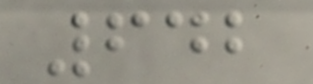642
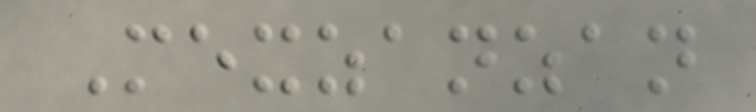Mexzanzan
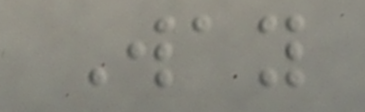Way
